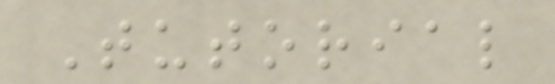Tutorial
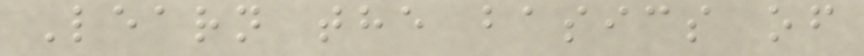Learn the basics of
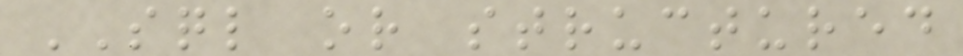SQL or structured
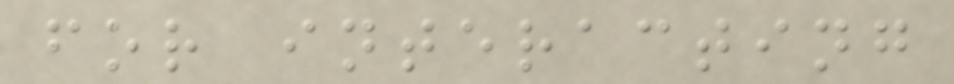for interacting
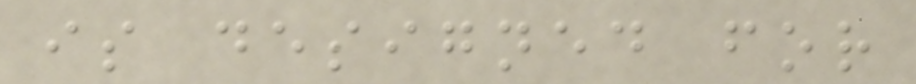is designed for
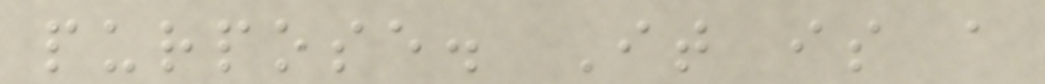purpose. It is a
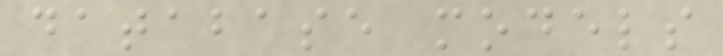database models
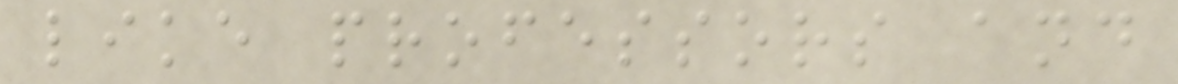like professors and
